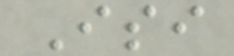Isi
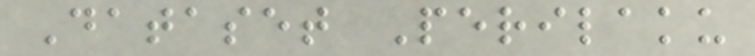Dataset Perilaku
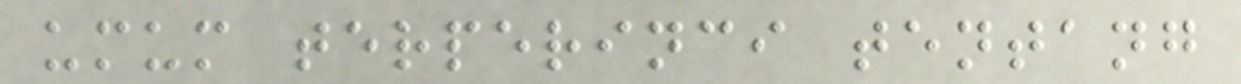umum terperinci tentang
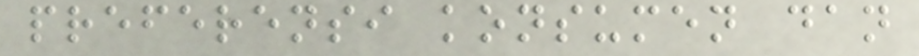preferensi konsumen dan
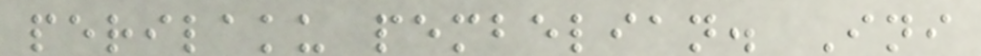perilaku pembelian. Ini
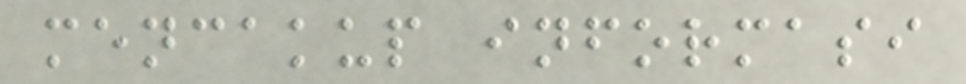mencakup informasi
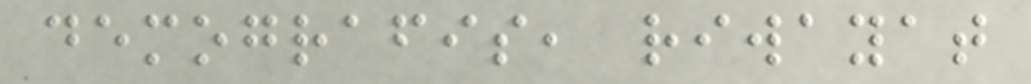demografis, riwayat
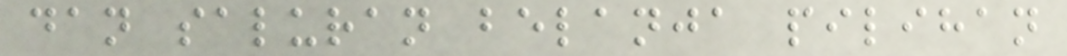dan saluran belanja pilihan
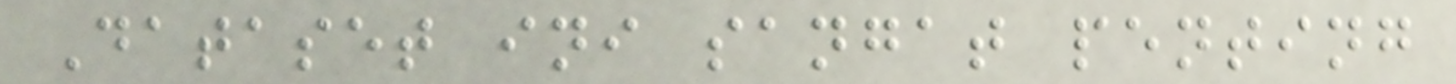Dataset ini sangat penting
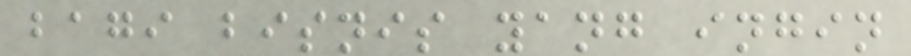bagi bisnis yang ingin
